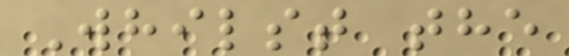Whilst the
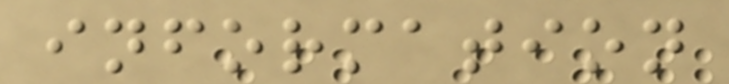information
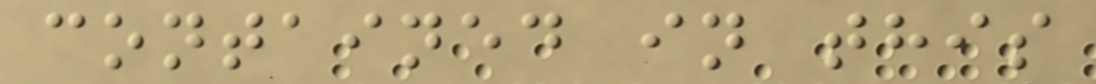contained in this
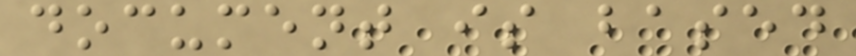document is based
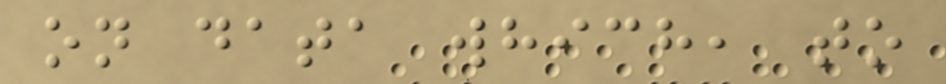on data which, to
